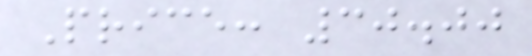Price: 30.00
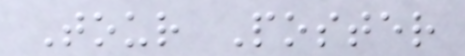Tour Poster
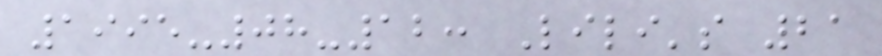1995-08-12: Lili's 21
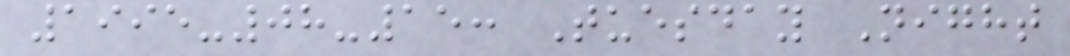1995-08-15: Tuesday Night
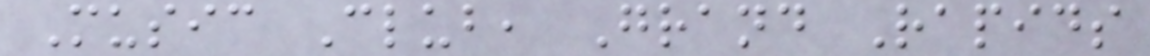Music Club, Grand Rapids
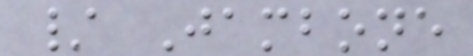/ Jambone
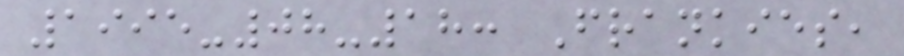1995-08-18: Frankies,
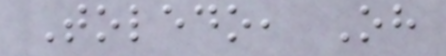Toledo, Oh
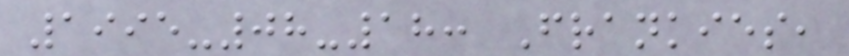1995-08-18: Frankies,
